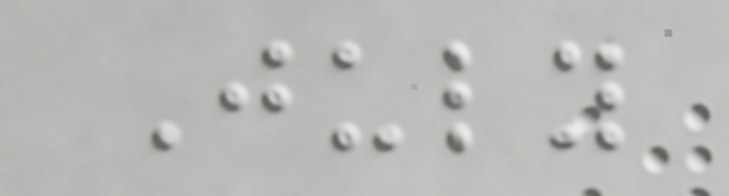July
